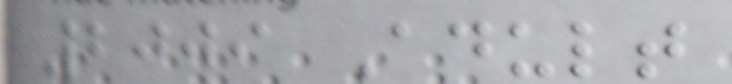2009 Adult
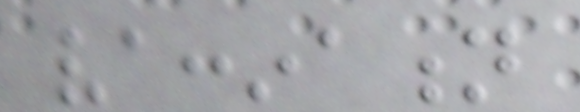vaccination
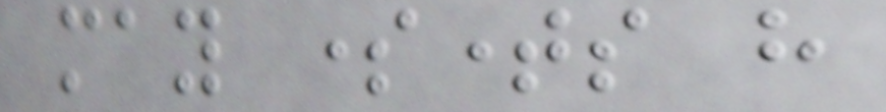may sometimes have
